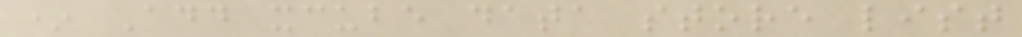* Add xcube data store list
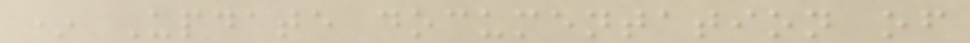* Update documentation of
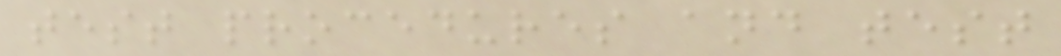test procedures and test
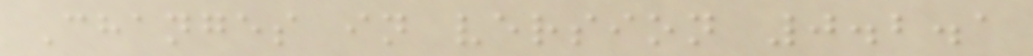Changes in version 0.2.1
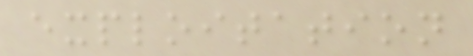exploitation
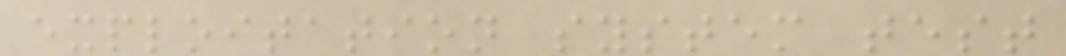exploitation system test
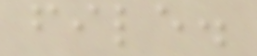file.
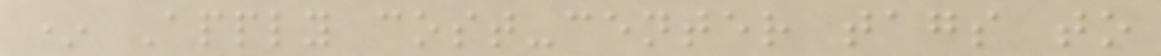* Apply cost-center tags to
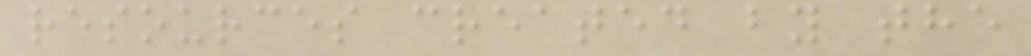resources created by the
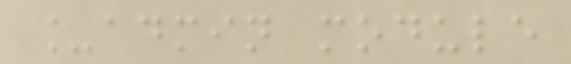_admin module
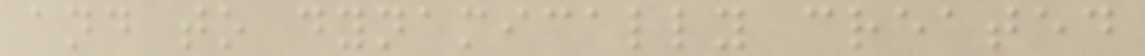and to dynamically created
